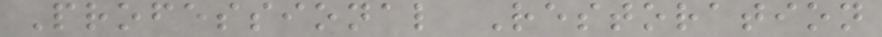Professional Restoration
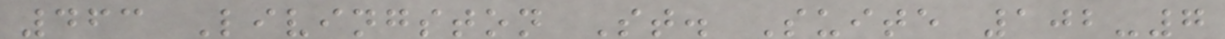463 Livingston St. Suite 102-7
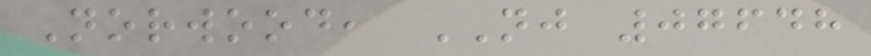Norwood, NJ 07648
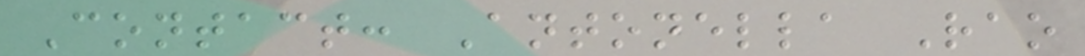Contact: Antonella Rao
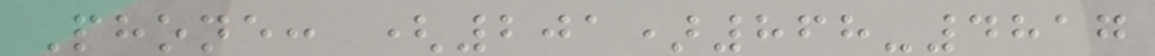Phone: (201)868-4817
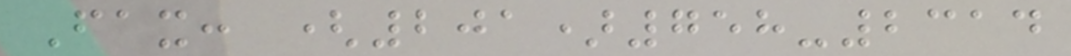Fax: (201)758-2314
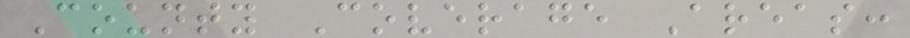County Coverage Areas:
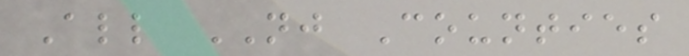All NJ Counties
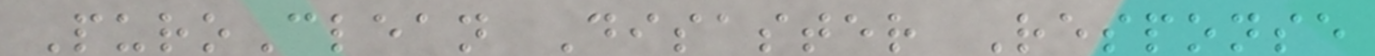PuroClean Disaster Response
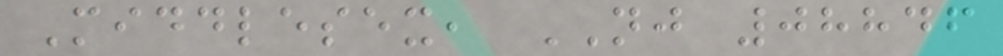Middlesex, NJ 08846
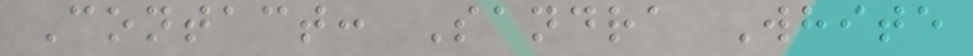Contact: Sandra White
